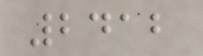2412
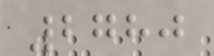2780
